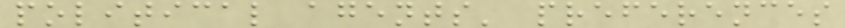political agents' preferences
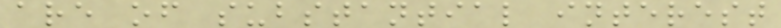are of substantial interest
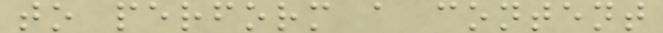to perform a content
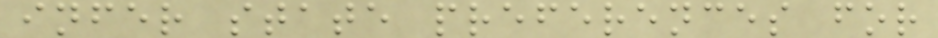infer state preferences for
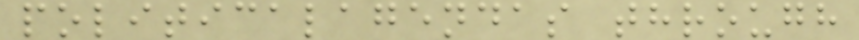politicalagendas through
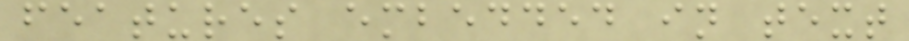features embedded in text
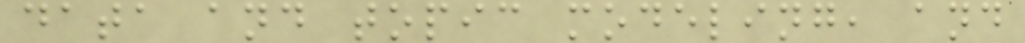data and topic modeling, and
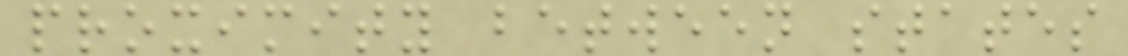proximity between states
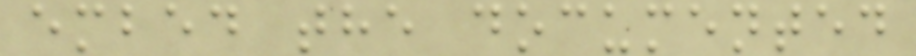embed the documented
